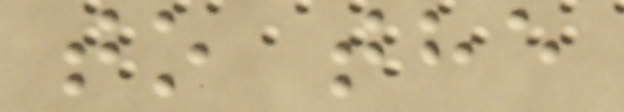to the
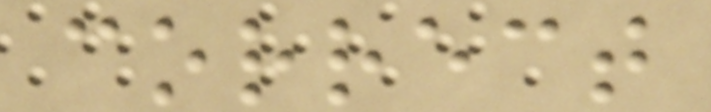correct
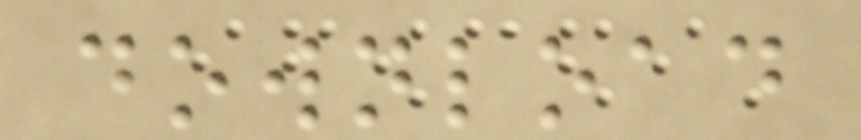download
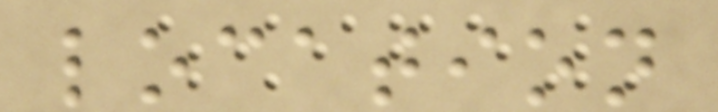location
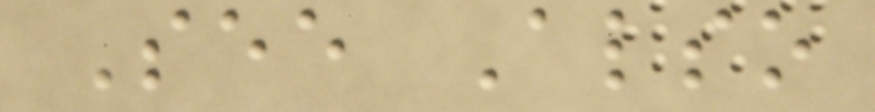See Also
